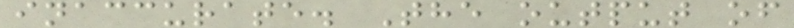inaccurate. The output of
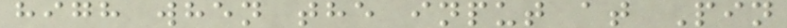high when the input at Pin
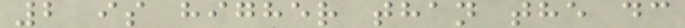2 is higher than the dc
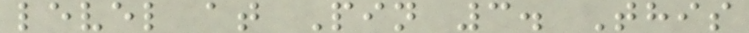level at Pin 3. This
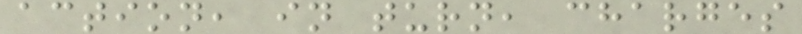action, in turn, charges
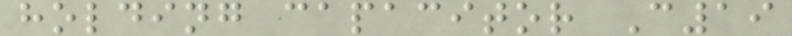holding capacitor C19
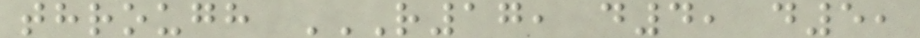through R17, D4, D5,
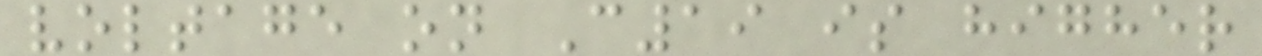voltage on C19 is higher
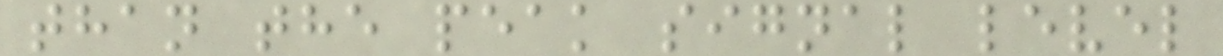than the peak signal level
